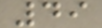49
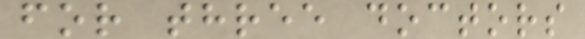for three doctors
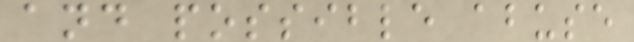and possible abuse
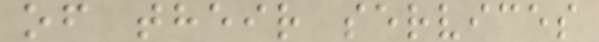of their services
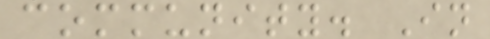community. In
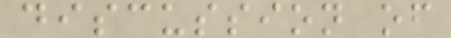discussion of
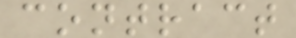contract
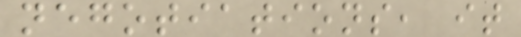negotiations, it
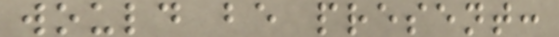would be present:
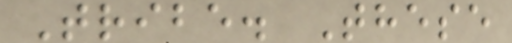Tribe. These
